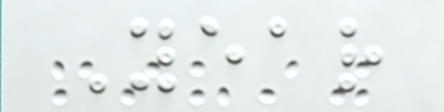Year
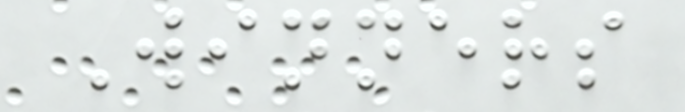Winners
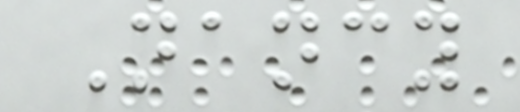Nancy
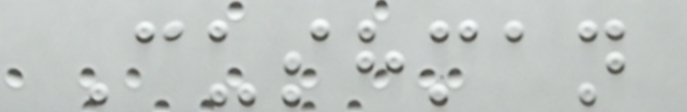Cushman
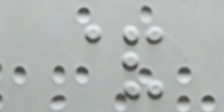&
